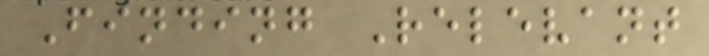Finding Relevant
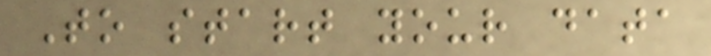To start your data
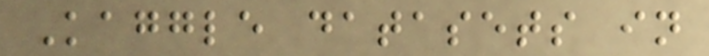Kaggle datasets in
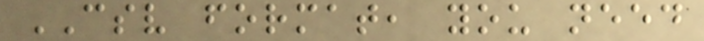CSV format, you need
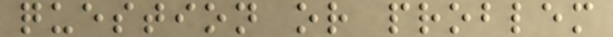question or problem
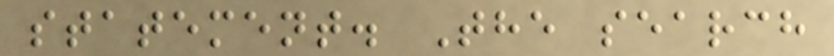statement. The search
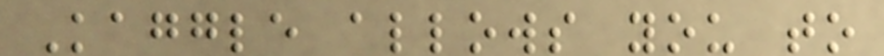Kaggle allows you to
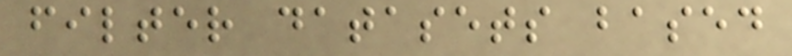filter datasets based
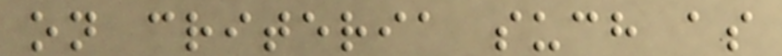on criteria such as
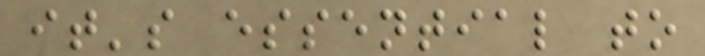it's essential to
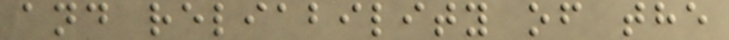and reliability of the
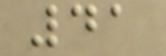41
